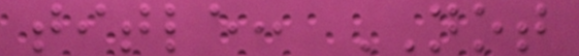title: NOT
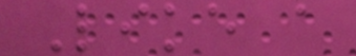Like a
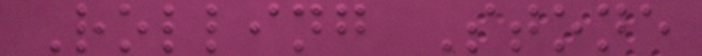Rolling Stone
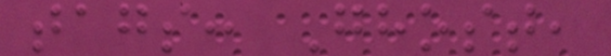tags: Ghost,
